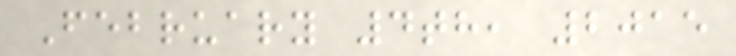February 4th, 2015
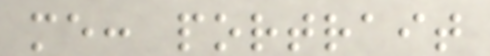me: portrait
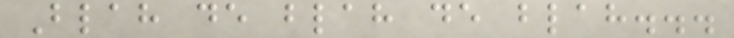Blah de blah de blah...
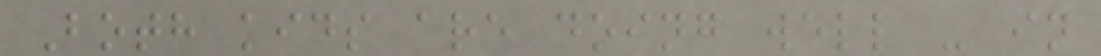Both kids are doing well - in
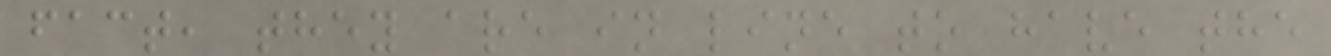fact, they are in line to have the
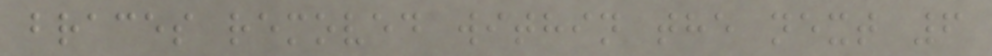braces removed within the next 6
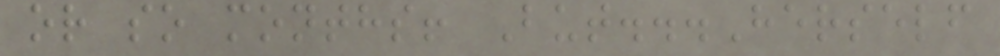or so months! But...Herself
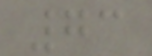73
